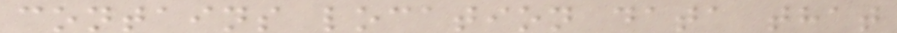contains location data that
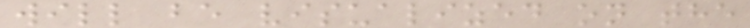will be visualized on the
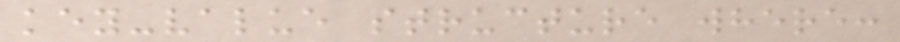key-value structure where:
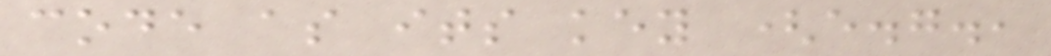code as its key (e.g.,
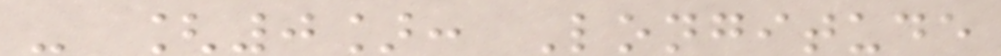- [0]: Longitude
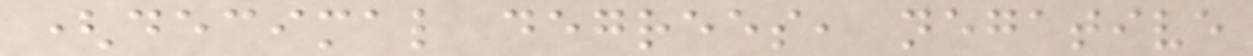(decimal degrees, negative
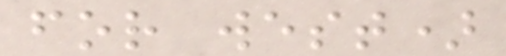for west)
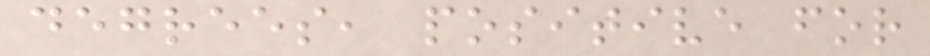degrees, positive for
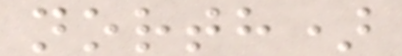north)
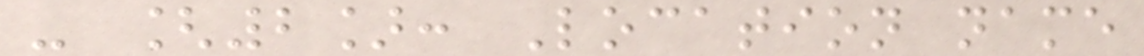- [2]: Location name
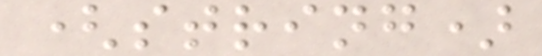(string)
